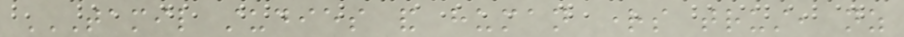TAMIL STUDIES AND HUMAN RIGHTS TRUST, NZ
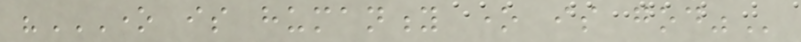"ONE IS HUMANITY ONE IS GOD"
